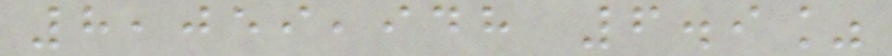8,059,948 6.9%
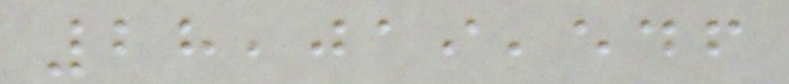28,019,546
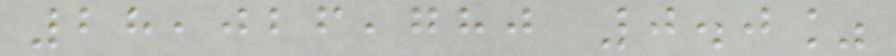28,026,780 0.0%
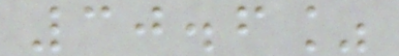30.6%
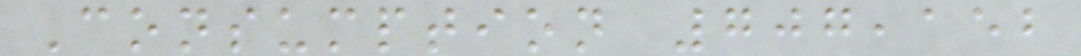Consumption 707,152
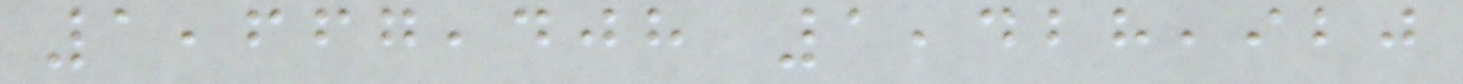1,667,408 1,428,920
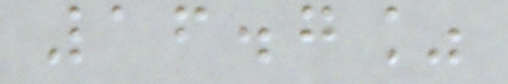16.7%
